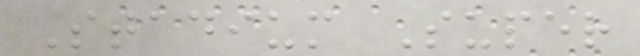Stadium Super
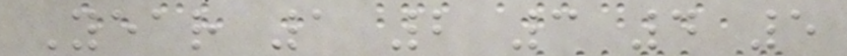Year 1 2 3 4 5
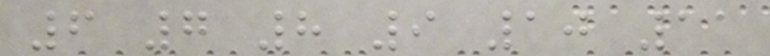6 7 8 9 10 11
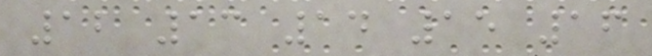12 13 14 15 16
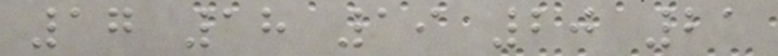17 18 19 20 21
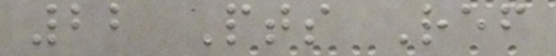22 Pts Ref
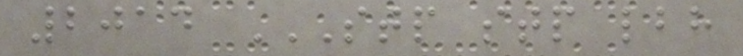2014 STP STP LBH
